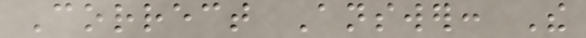Correct Answer: The
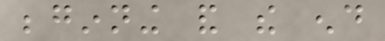beginning and the end
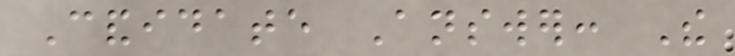Candidate Answer: The
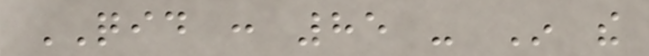QID : 85 - In the
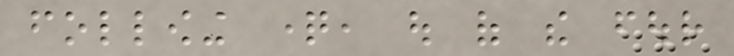following question, out of the four
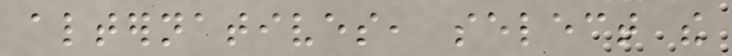alternatives, select the
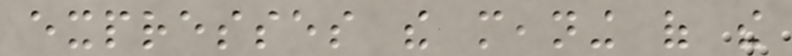expresses the meaning of the
